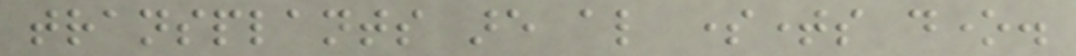transplants are also sometimes done.
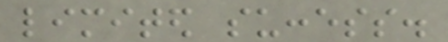limited success.
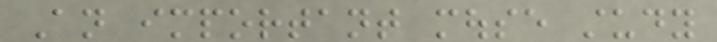An important mouse study
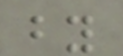by
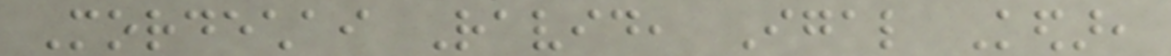Mordechai Ravid, Igal Kedar,
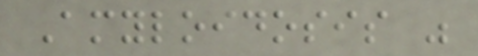Amyloidosis was
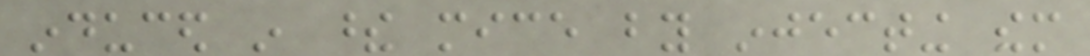induced in these mice by injecting them
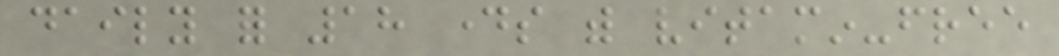daily for 18 days with vitamin-free
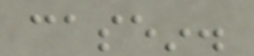casein.
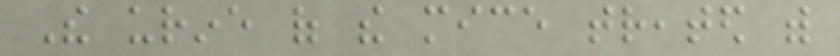The urine of the mice treated with
